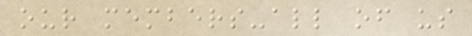our members-all of us
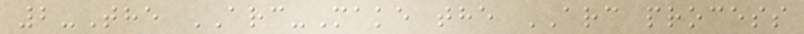2-The ARC-Make the ARC process
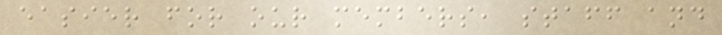easier for our members, staff and
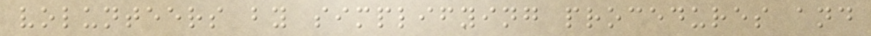volunteers by simplifying procedures and
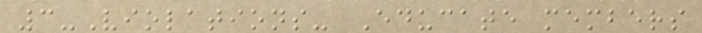3-Violations- Educate members
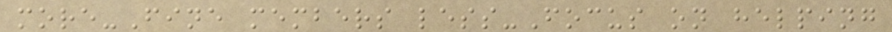more-Fine members less-Focus on helping
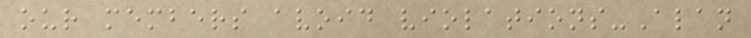our members avoid violations-Alan
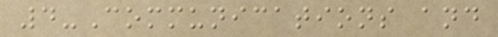4-Communications and
